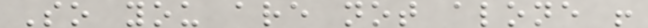So you are not alone !
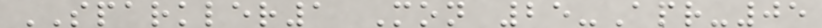SPARKLER1 Mon 25-Apr-05
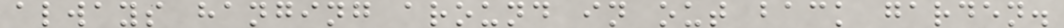always hanging around in out back garden.
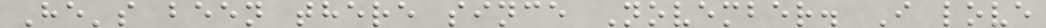He's been there since November. I love
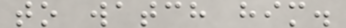to watch him.
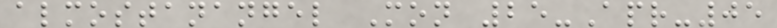almostanangel Mon 25-Apr-05
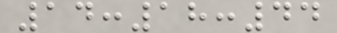14:18:44
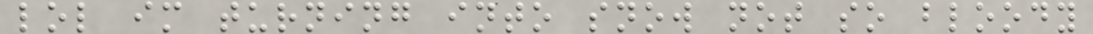lol im turning into snow not so bloody
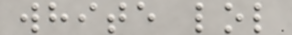white lol
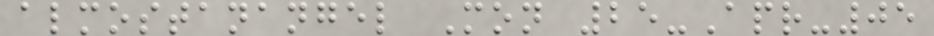almostanangel Mon 25-Apr-05
